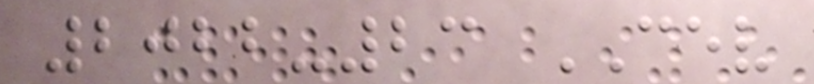2022-23 CEV
